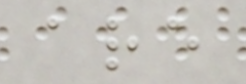are
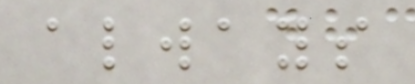always
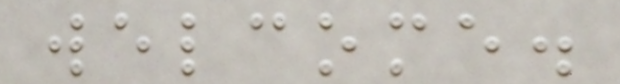welcome.
